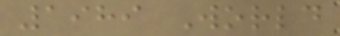1989 World
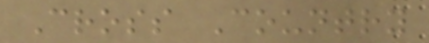Cross Country
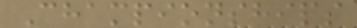Championships
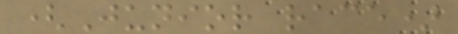(Junior race)
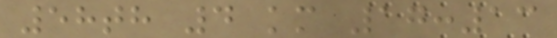58th 4 km 17:13
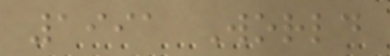1991 World
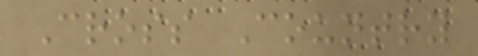Cross Country
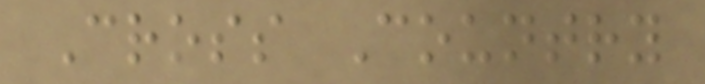Cross Country
